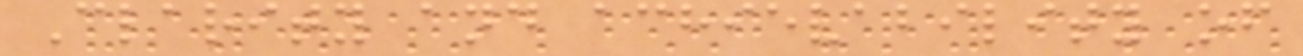Clarity and achievability of
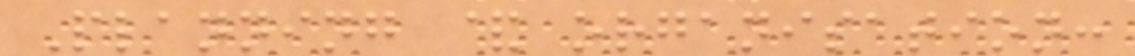Planning & organisation:
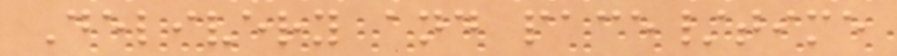Delivery and pace/time
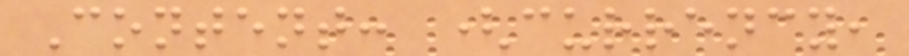Content: (currency,
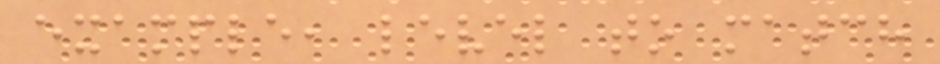example, level to match
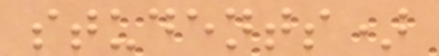students)
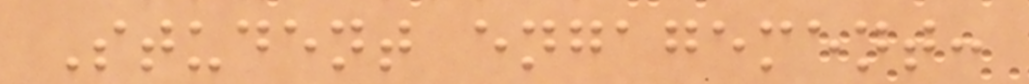Student engagement:
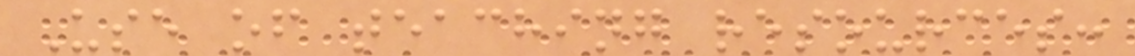Use of teaching resources:
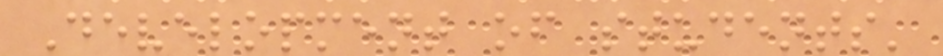Development of students'
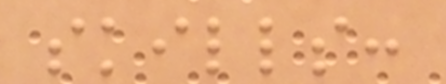skills:
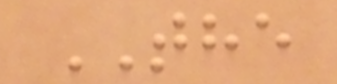THE
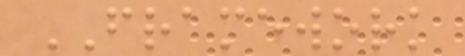FRAMEWORK
